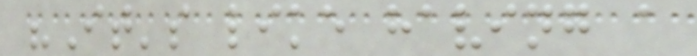"It's like having a
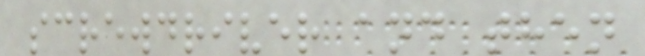screwdriver and then
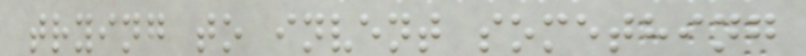trying to invent something
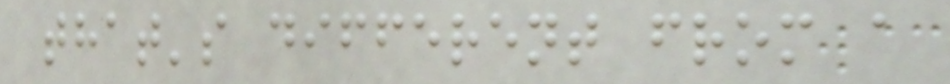that's different from a
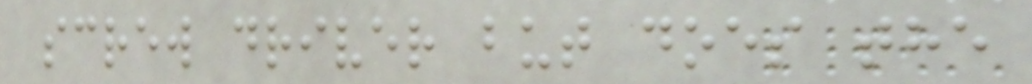screw driver but does the
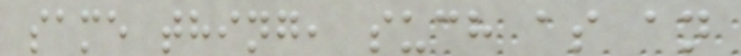same thing, such as an
